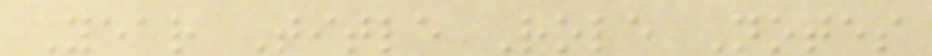Year Title Role Notes
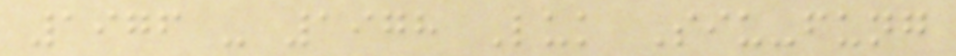1976 - 1978 Luk Siu-fung
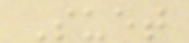Suet
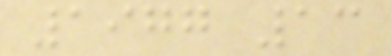1977 13
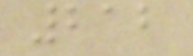212
